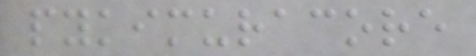pykimuracore
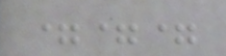===
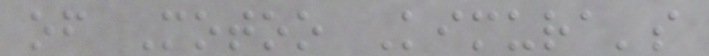of Motoo Kimura's
